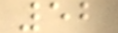52
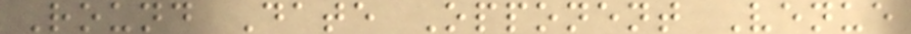Round Date Opponent Venue
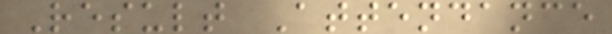Result Attendance
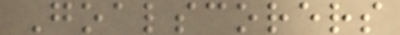Goalscorers
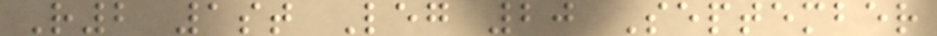R2 1st Leg 20 September
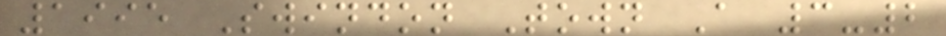1995 Swindon Town A 3-2
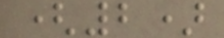(2)
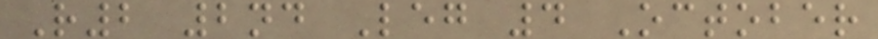R2 2nd Leg 4 October
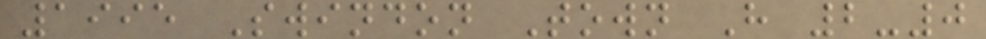1995 Swindon Town H 2-0
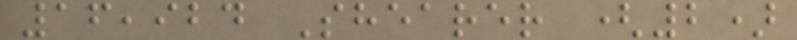16,924 Shearer (2)
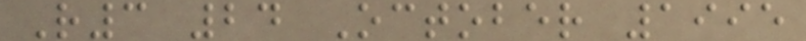R3 24 October 1995
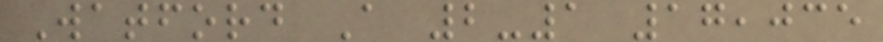Watford A 2-1 17,035
